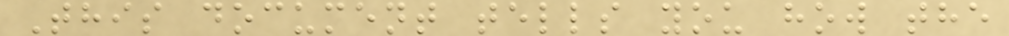This document tells you how the
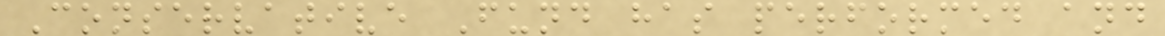Conservative Fund has performed and
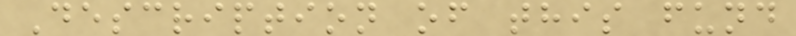Description of this fund
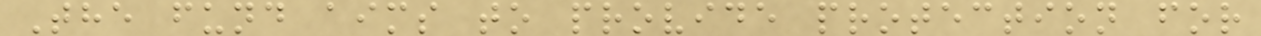The fund aims to provide protection for
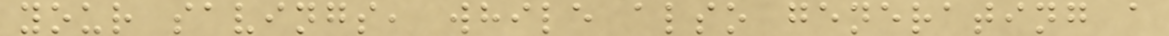your savings, while also generating a
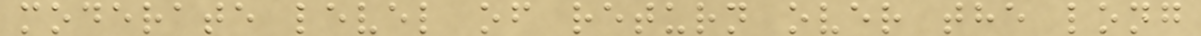moderate level of return over the long
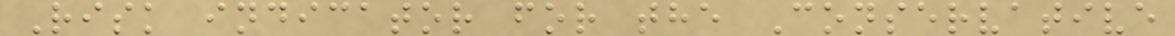Risk indicator for the Conservative
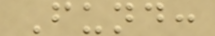Fund:
